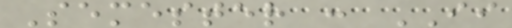Semester : II
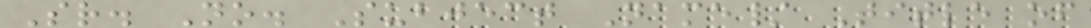Sr. No. Subject Name/ Title of
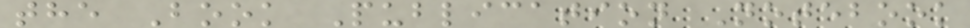the Book Publication Notebook
